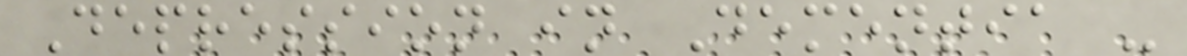Depression in Dementia -
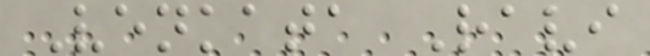Venkata Ravi
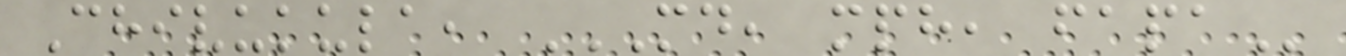Chivukula, MD, MPH, FAPA
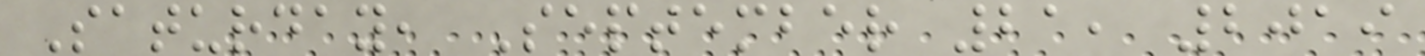Saturday, September 21, 2019
